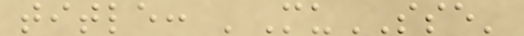title: 'MuSSE'
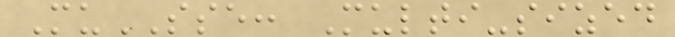MuSSE: Multi-sized
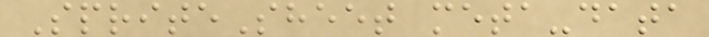SpriteSheet meta-data
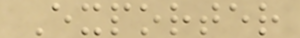Exporter
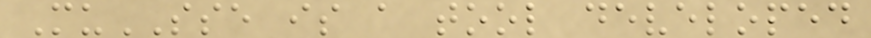MuSSE is a tool developed
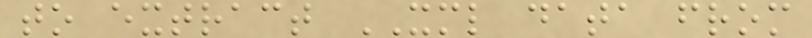to extract XML data from
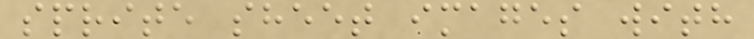sprite sheet images with
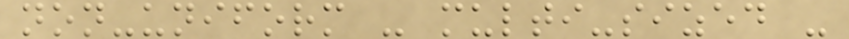non-uniform - multi-sized -
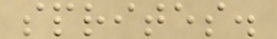sprites.
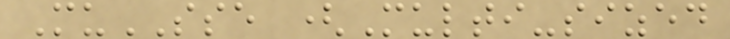MuSSE (Multi-sized
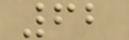62
